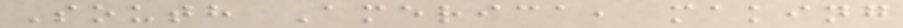South America, making
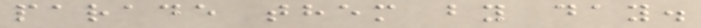parade them by day.
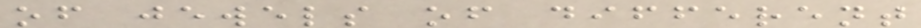of jewels of different
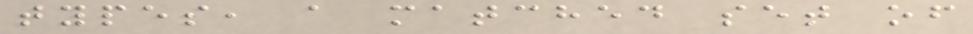types, a matched set of
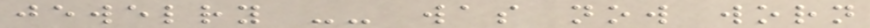jewelry -- was now worn
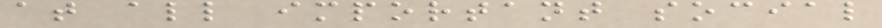at all important social
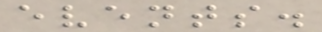events.
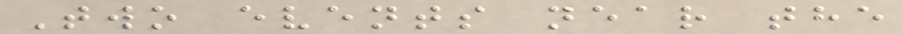Two events near the
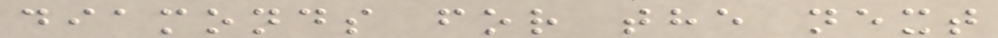diamonds for the next
